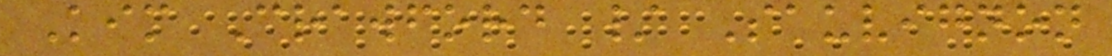Kim Crawford / Sauvignon
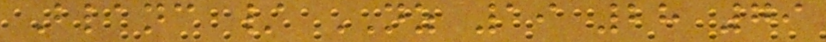Blanc / NZ 19 28 79
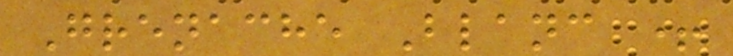Grenache Blanc +
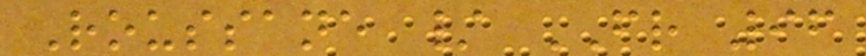Roussane / FR 96
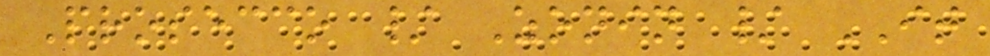Prosecco / Zonin / IT
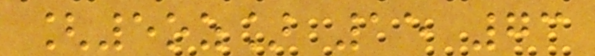[5oz] 15 73
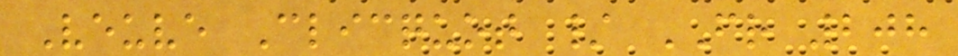Veuve Clicquot / FR 208
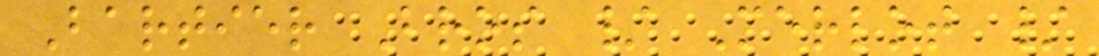Bartier Bros / Merlot /
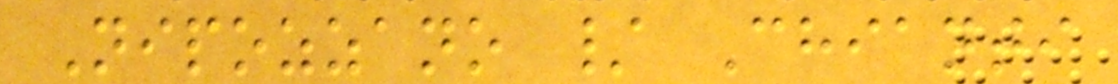Nipozzano / Chianti
